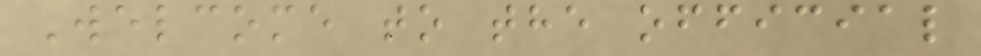Welcome to the official
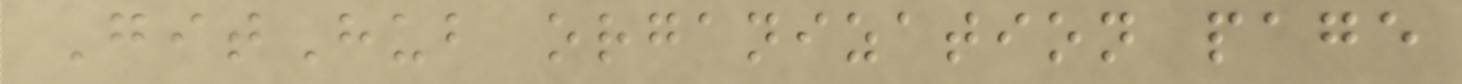GitHub organization page
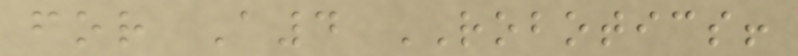for A4 ROBOTICS!
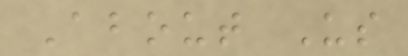About Us
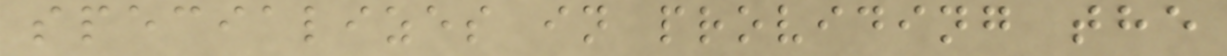specializes in providing the
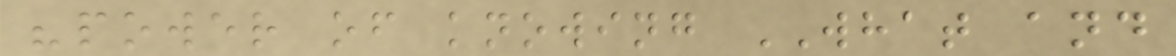"power of knowing WHAT and
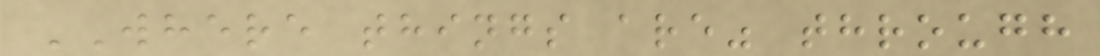WHERE things are" through
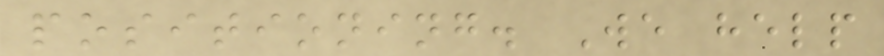positioning. We help
